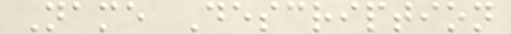Name Description
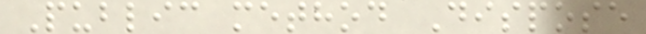Public method Dispose
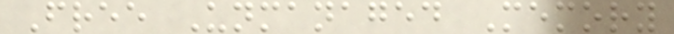Free Unmanaged Memory
